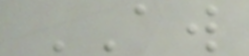AW
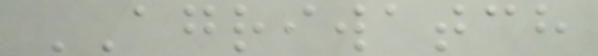AGRIWATCH
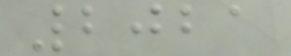2021
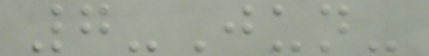7-Jun-
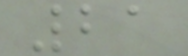21
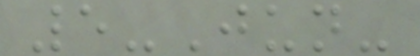5-Jun-
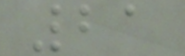21
